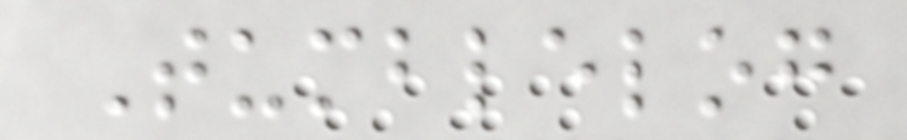Tumblelog
